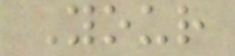Your
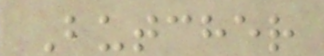Butcher
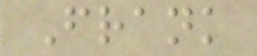Frank
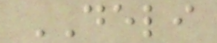DELI
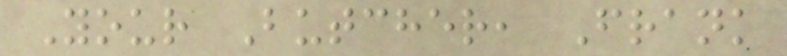Your Butcher, Frank
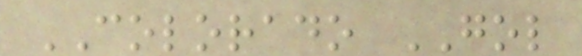COLORADO GOL
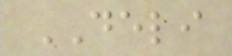DELI
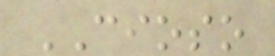CIOSO
